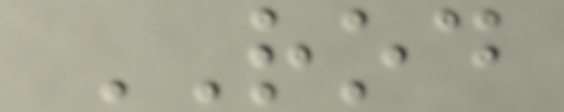ROD
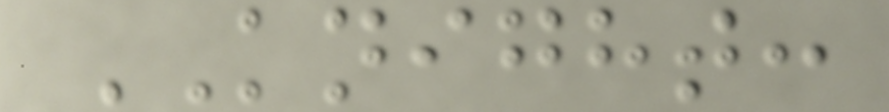KNIGHT:
